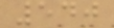540
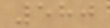580
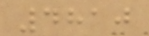4810
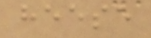heese
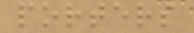porters
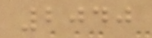2040
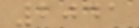2041
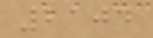2104
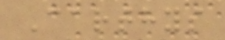Carthys
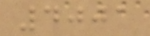4001
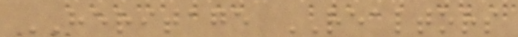HERITAGE REALTORS
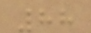88
